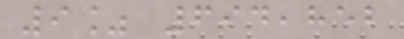9% 694,852
